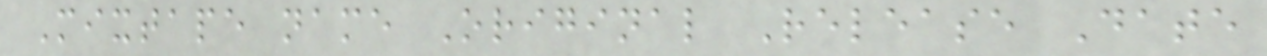Mixtape name Original Release Date
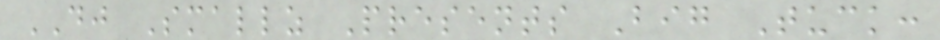DJ Smallz Presents Big Tuck:
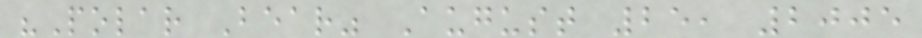"Polar Bear" August 25, 2005
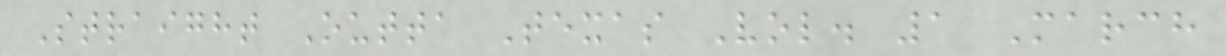Straight Outta Texas Vol. 1 March
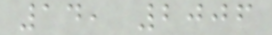14, 2006
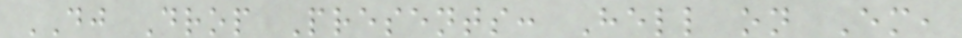DJ Drop Presents: Hell on Em,
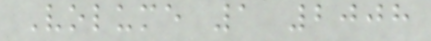Volume 1 2008
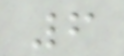6
